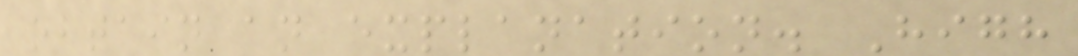obtain an explanation. High
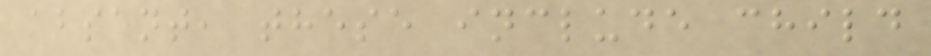absent, these include child
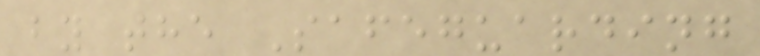by the Safeguarding
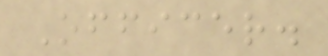Officer.
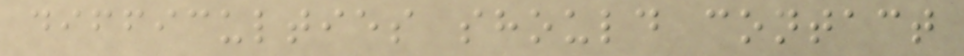difficulties should contact
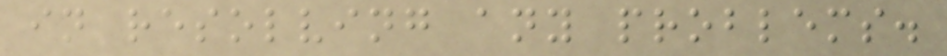in resolving any problems.
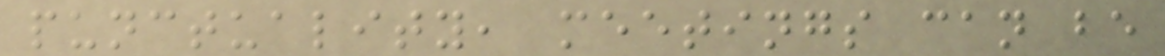punctuality, meetings can be
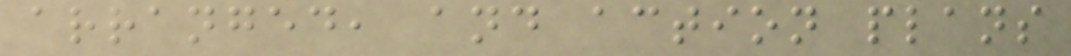arranged, and action plans
